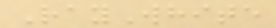RayWhite
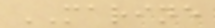MARINE
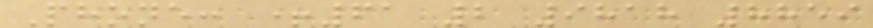Phone: +61 2 9818 8859
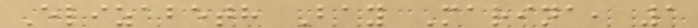Elizabeth Bay Marina, 1
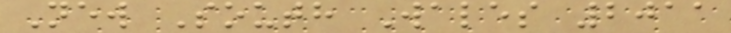New South Wales 2011
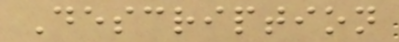Description
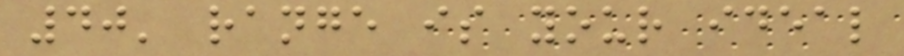40' range is your ideal
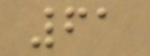61
